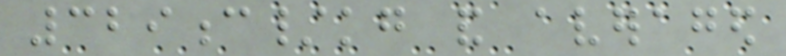329c/kg and averaged
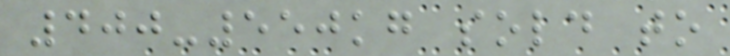400-550kg sold to
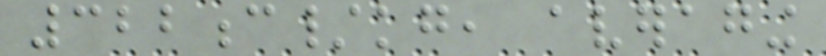322c/kg, averaging
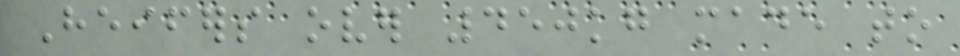Heifers over 450kg made to
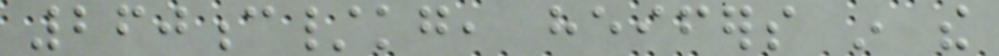260c/kg, heifers in the
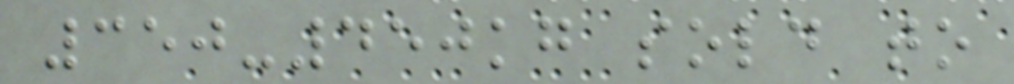350-450kg sold to
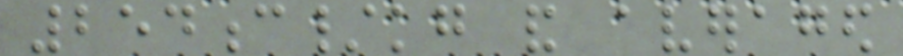254c/kg and averaged
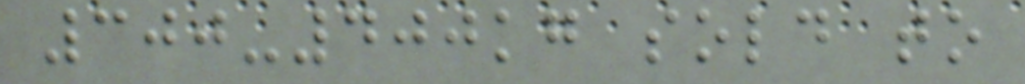300-400kg sold to
